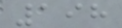198
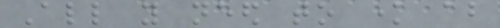All you need to know about
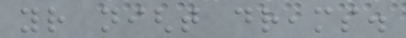your night dreams.
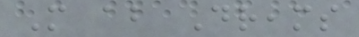More about Dreams
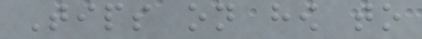Tips on how to
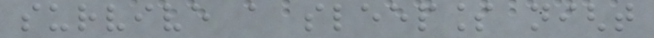survive a sleepless night
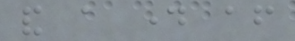and a day after
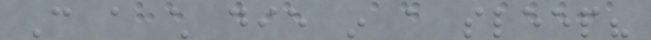Can a child die in a sleep?
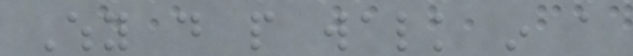Why do people walk in a
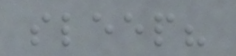sleep?
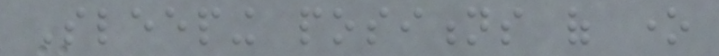Sleeping positions of one
